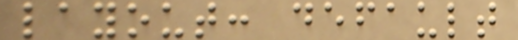layout: default
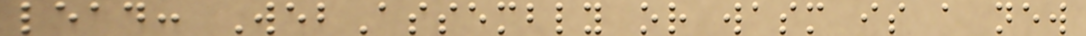lead: WebAssembly or wasm is a new
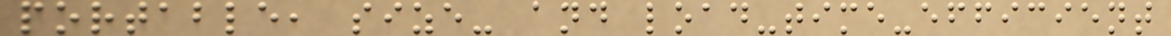portable, size- and load-time-efficient
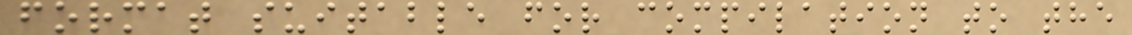format suitable for compilation to the
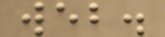web.
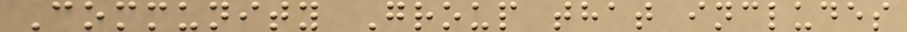Community Group that includes
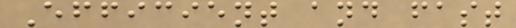Efficient and fast
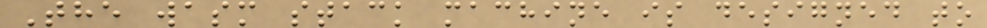The wasm stack machine is designed to
